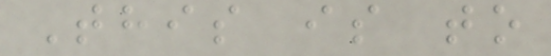This is to
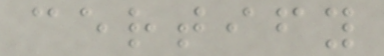certify
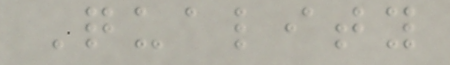Quality
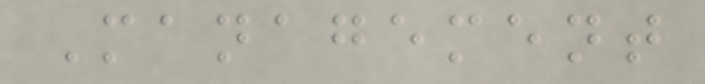Management
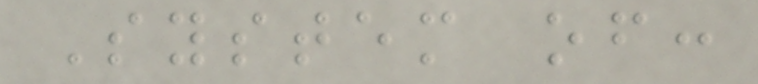System of:
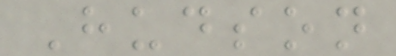Hudson
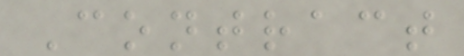Contract
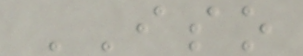ISO
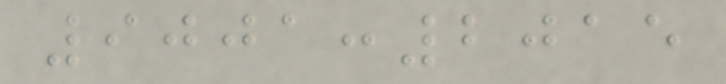9001:2015
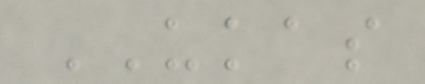UKAS
